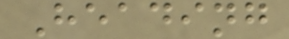Heading
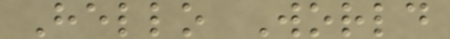Hello World
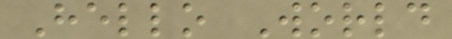Hello World
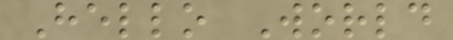Hello World
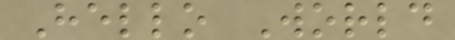Hello World
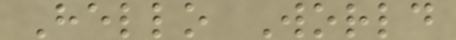Hello World
